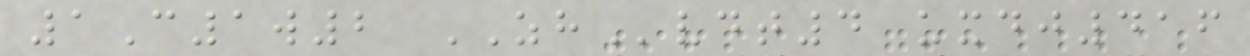1C1w2 ZHvdt4 uxdj416
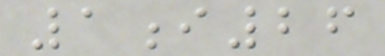1i26
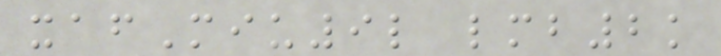xafMiu9l lmb2k
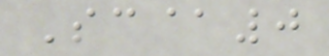Sc@0
